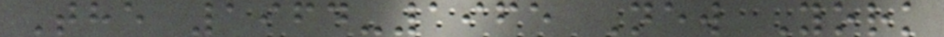The 1964-1965 New York
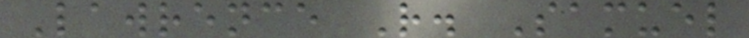Lawrence R. Samuel
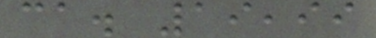ca. 19,99
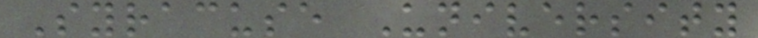Syracuse University
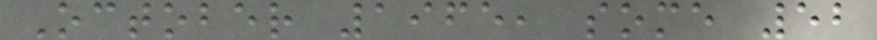October 1965, some 52
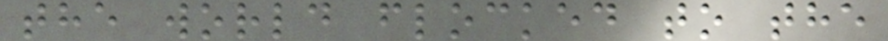the world flocked to the
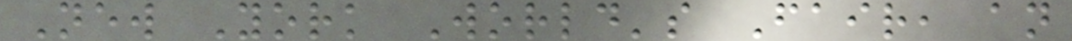New York World's Fair, an
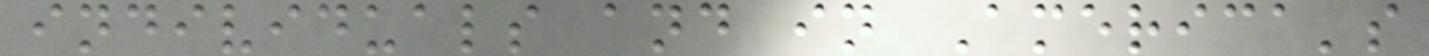individuals and in America's
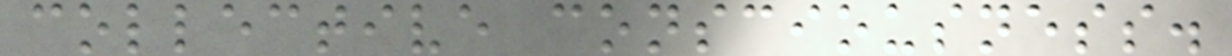collective consciousness.
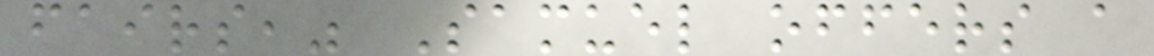fairs," Samuel offers a
